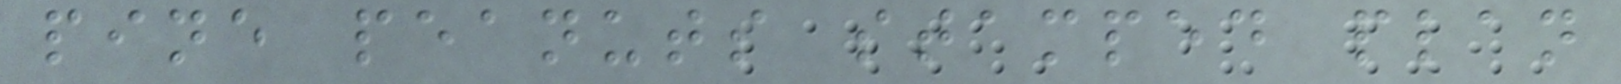pine peanuts stamped plan
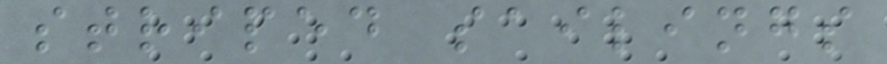striped sailings
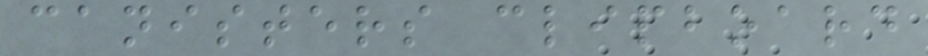canisters clipboard
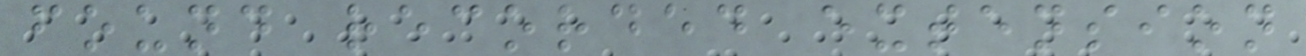found recorded extension
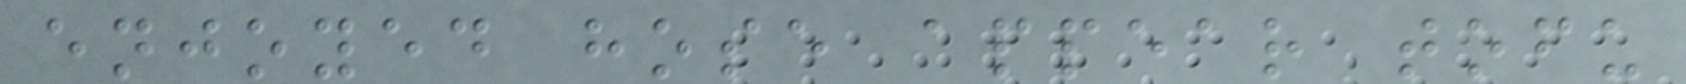enjoyed hose appear tofu
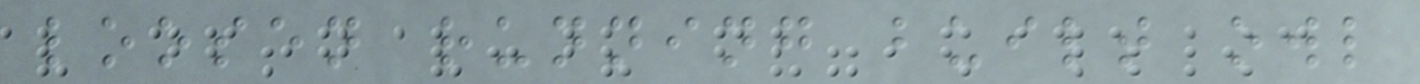loosen running built owl
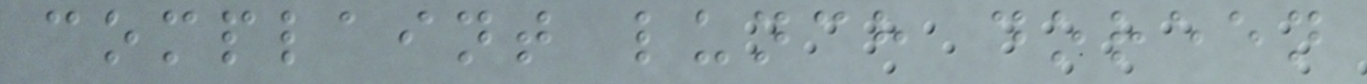complaint lunch doreen
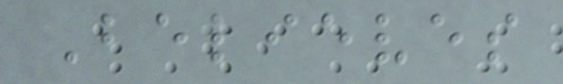Believes
